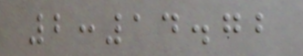2:14.72
